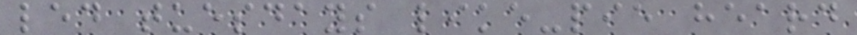led tuesdays like-pie heard
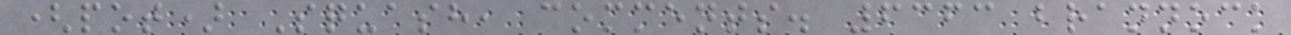(pot) Squash, comments. 6363 brannock
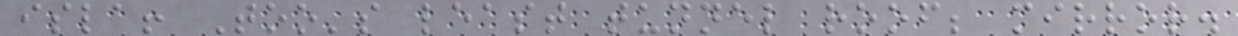isla! Too's least tunnel roof; mirror.
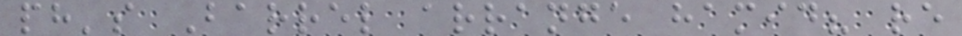ph's Barrel arrange hamid? re
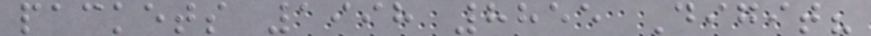packets 1998 8855 Digit?
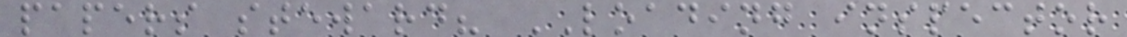papers steward? LOADING inspector
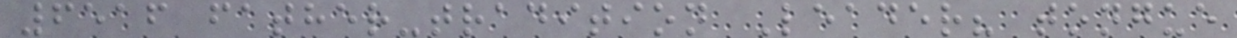6516 father-tradition Leader? tongue
